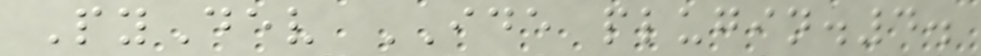PyDev IDE plugin.4.
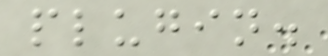plugin.
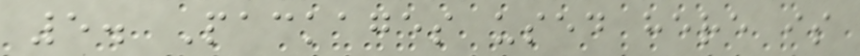5. Packages used here is
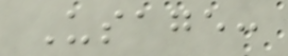Usage:
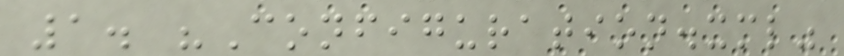1. "Configuration.xml"
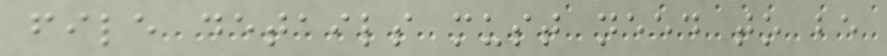file details must need to be
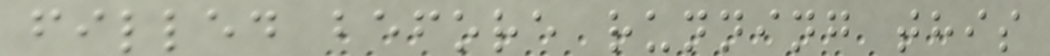filled before running this
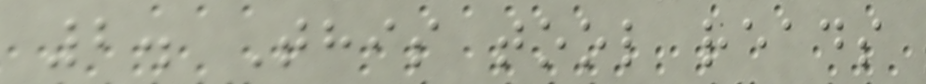2. This tool reads
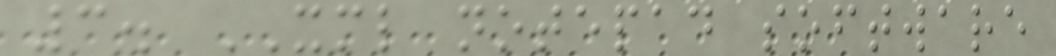3. XML notepad software
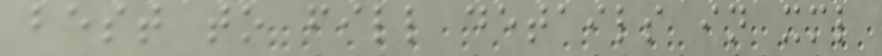best to fill details in xml
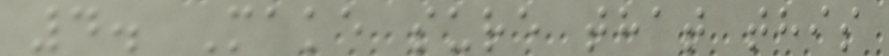4. Make sure that this
